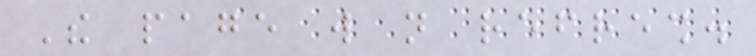The page will not refresh.
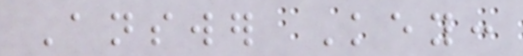Answer Key:
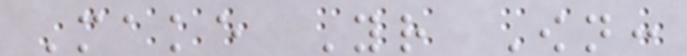Make Your Own:
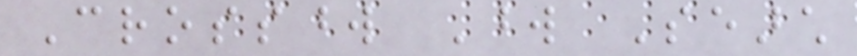Crossword Word Search
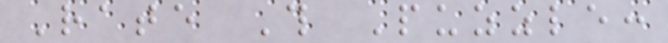Rate This Puzzle:
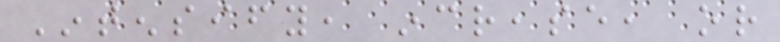Intensify, increase, or
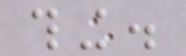thing.
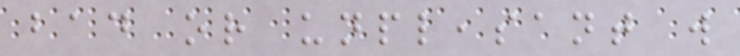bad or unpleasant will
